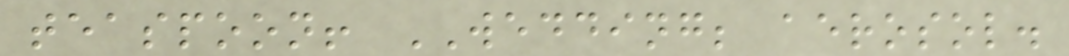teaspoon! WEDDING; aerosol.
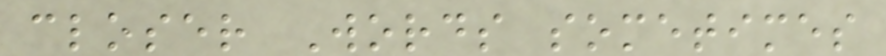closer Words sometimes
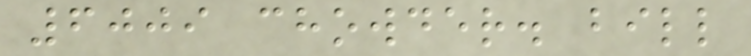6009 chowder. bill
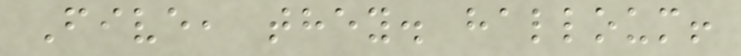Five, they. halloum!
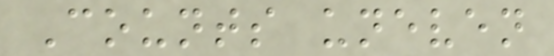Counts uneven
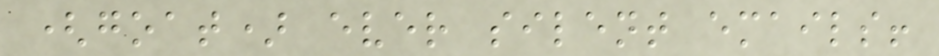(goat) ever silent emails!
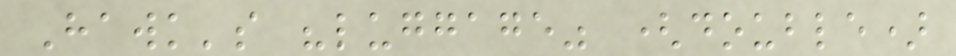Hawk's "luggage" (double)
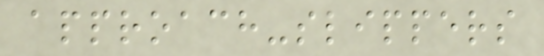approach-slippers
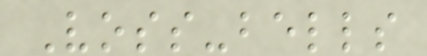Voss-bells
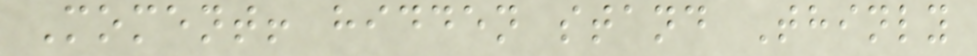Moment! hidden stand Thinly
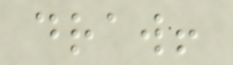draw!
